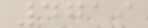4719
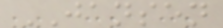JANSEN
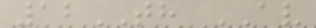12TH AV
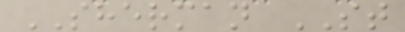SHERMAN ST
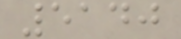5140
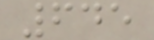645
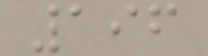196
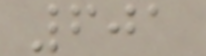601
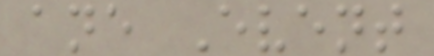ane Event
